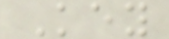Key
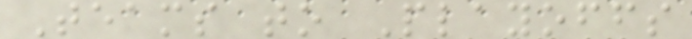Teams to Playoffs
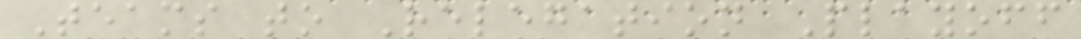Teams to Relegation Playoff
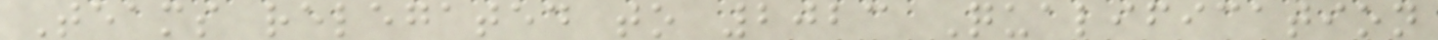Teams relegated to 2023 Qualification
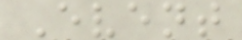Event
